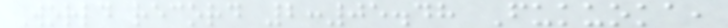World record 2:05.48 Fukuoka,
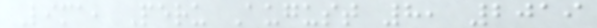Lima, Peru August 8, 2019
